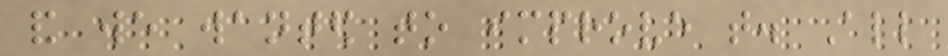and we wanted to improve that. All
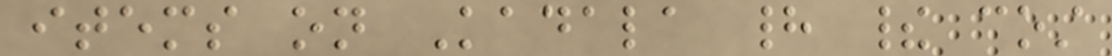items on Kadala had their cost
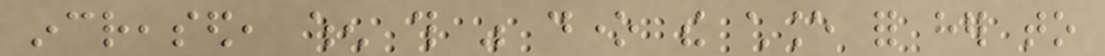increased, when this was done the chance for her to
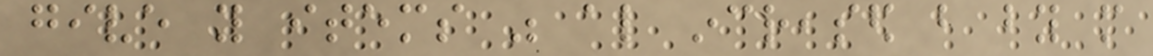give you items was also increased but by more
